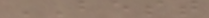BEST
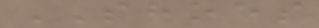SHOES
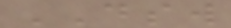DSW
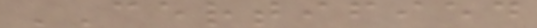CERTIFIED
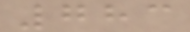783
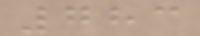783
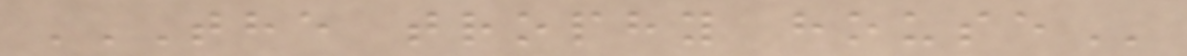THE TROPHY HOUSE
